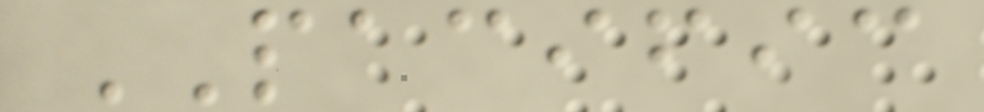PACIFIC
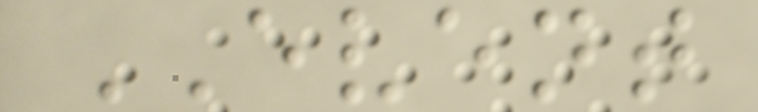EVENT
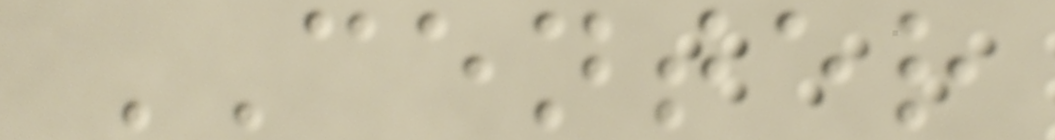CENTER
